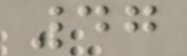47
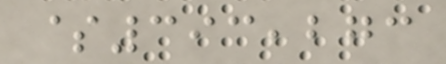$393,273
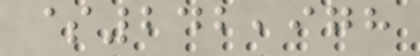$242,978
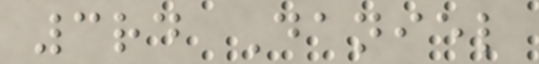3rd Daniel
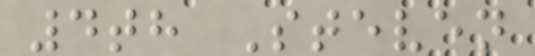4th Steven
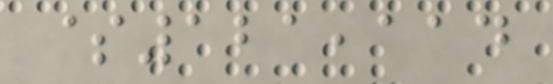$121,114
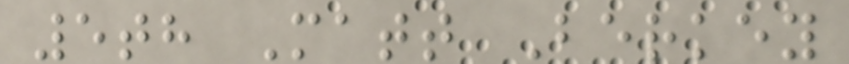5th Matt Berkey
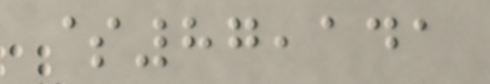$87,141
